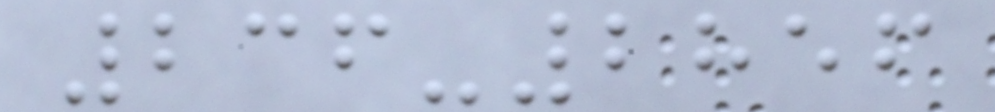236-2856
